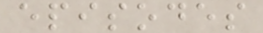episodes
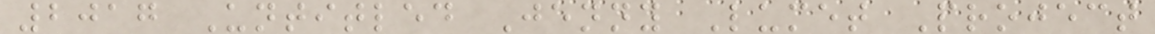2017 Untitled Jenny Lumet Project
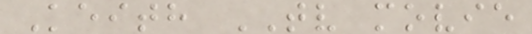Keith TV movie
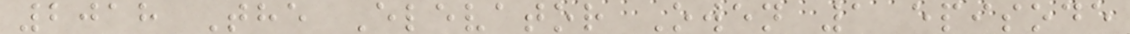2018 The Elevator Owen 1 episode
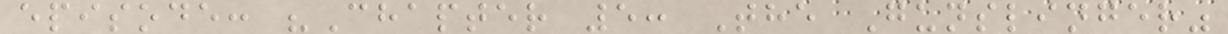episode: "Chapter 5: The Gunslinger"
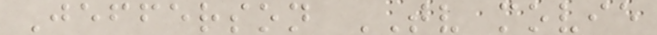Jefferson TV movie
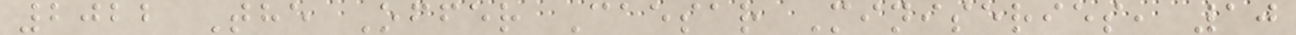2022 The Offer Caesar Miniseries, 10
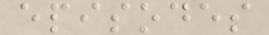episodes
